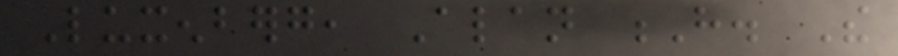Luxenberg, Alan H. The
